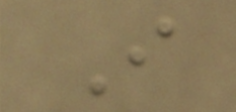I
